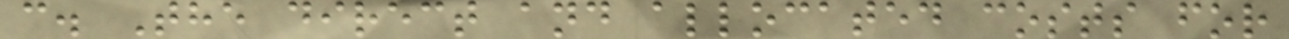c. The direct and allocated costs for
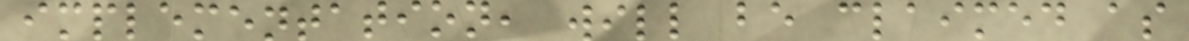implementation, will be claimed as
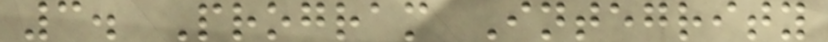3. Program Integrity
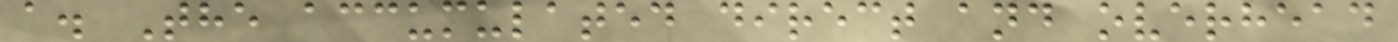a. The accumulated direct and overhead
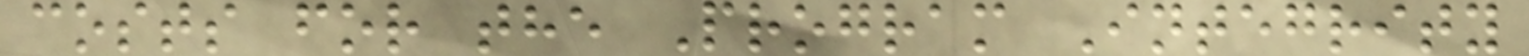costs for the Program Integrity
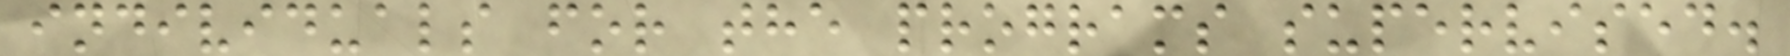individuals for the programs supervised.
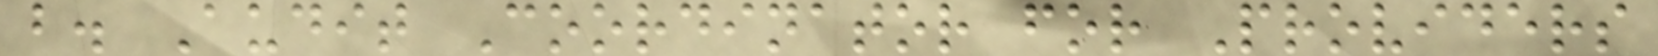b. Audit Coordinator for Providers
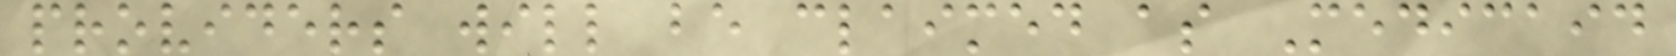providers will be claimed as Medicaid
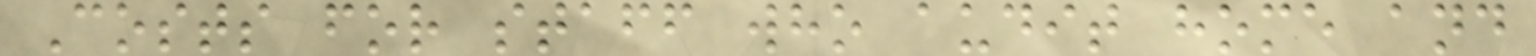Costs for staff who audit home and
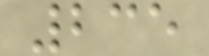235
